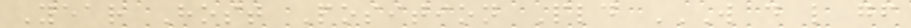Year Host Position Pld W D L GF
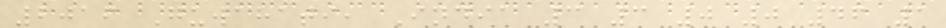2016 Guwahati, India 3 3 0 0 46 1
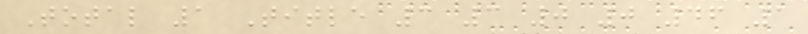Total 1 Title 3 3 0 0 46 1
